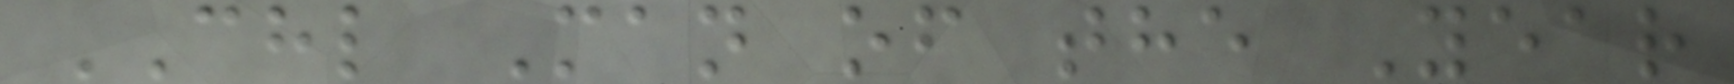CHL Man of the Year
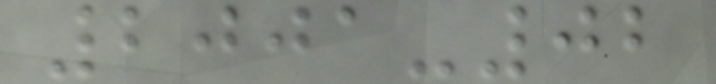2001-02
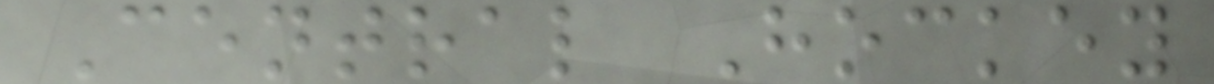Central Hockey
